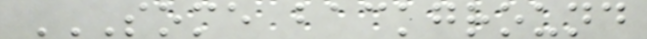SOME BACKGROUND
